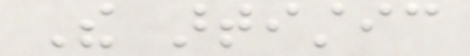The artistic
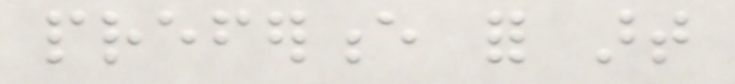preference for art
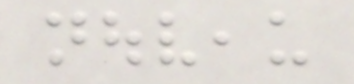nouveau
